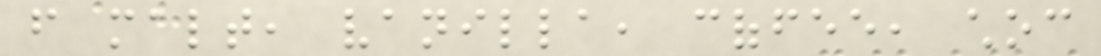from malt, vanilla, coffee, choc
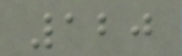120
